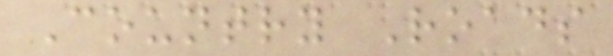Country Roads
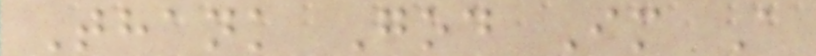Thank God Im A
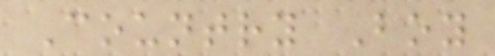Country Boy
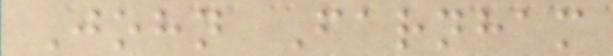John Farnham
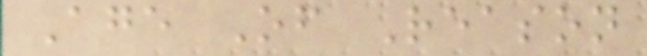Age Of Reason
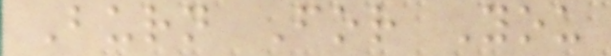Burn For You
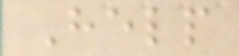Help
